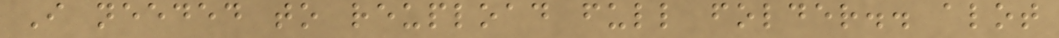I needed to reupload full folder.. alot
